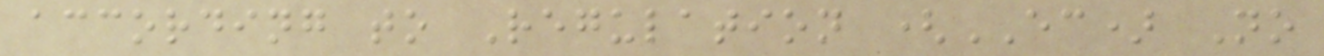according to Regulation (EC) No
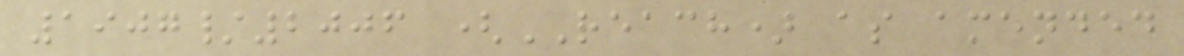1907/2006 (REACH) as amended
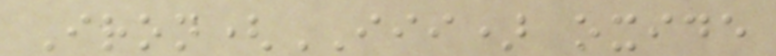Iron(III) oxide
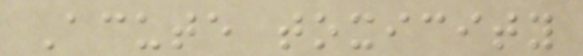Acute toxicity
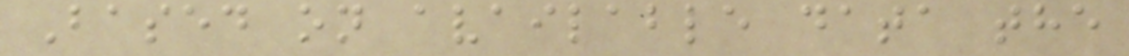Based on available data the
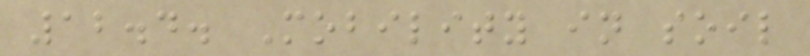12.4. Mobility in soil
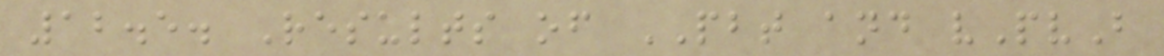12.5. Results of PBT and vPvB
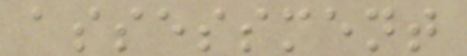assessment
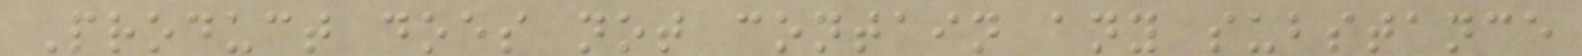Product does not contain any substance
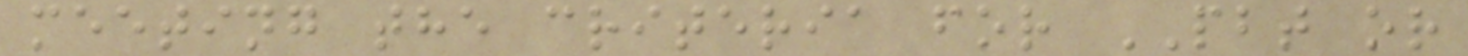meeting the criteria for PBT or
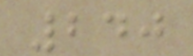240
